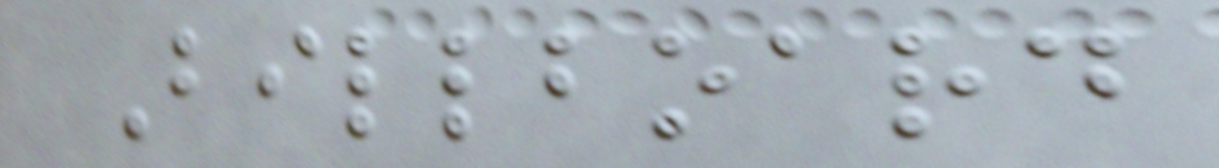Billboard
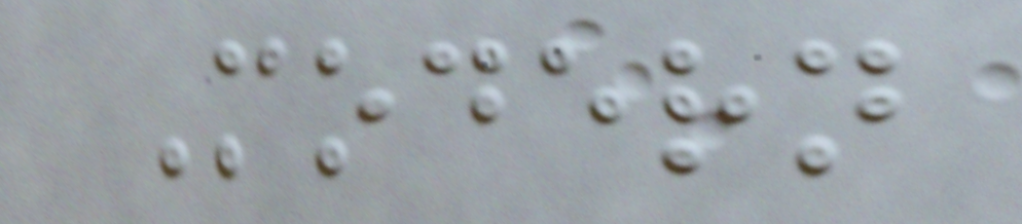Modern
